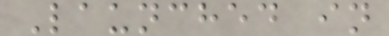Launched in
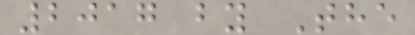2017 by The
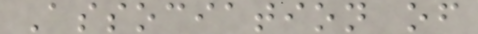Association of
